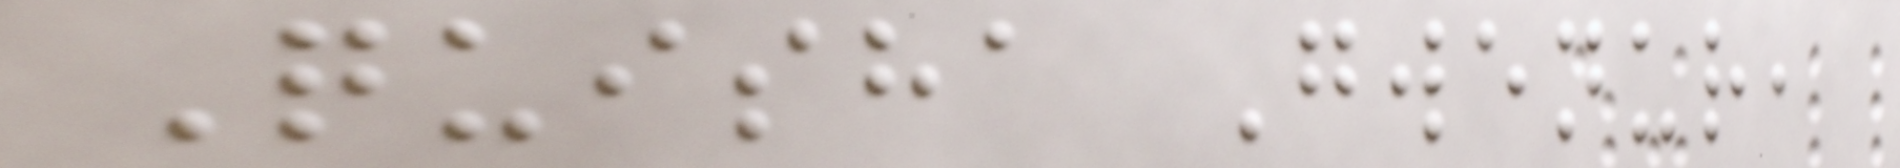Quisha Gwenur,
